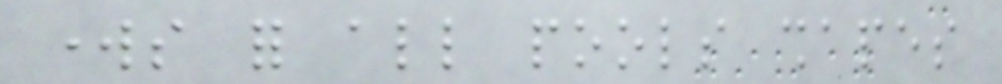works for all pools shapes
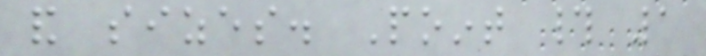and sizes. Point # 1
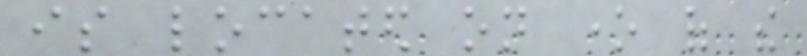is located on one of the
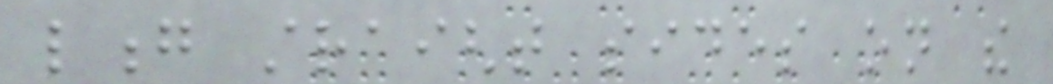long straight sides on the
